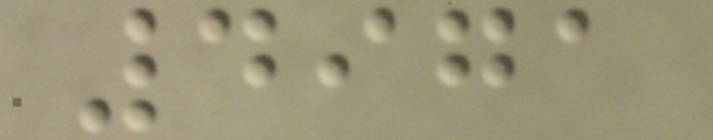4971
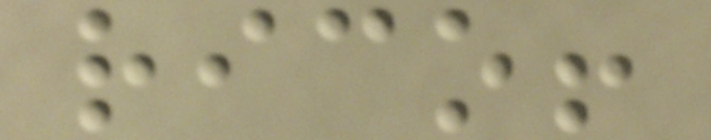rico!
